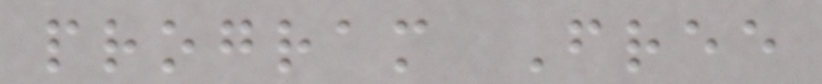program Free
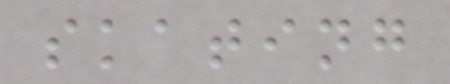skating
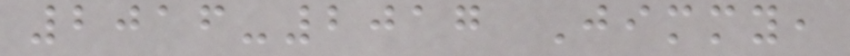2016-2017 Jimmy,
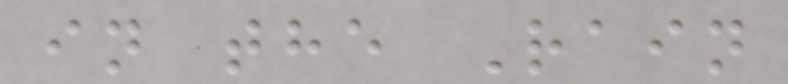in the Rain
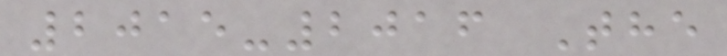2015-2016 The
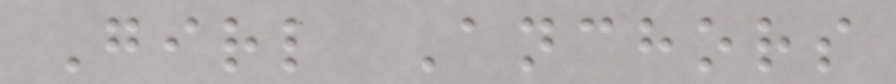Girl Anchors
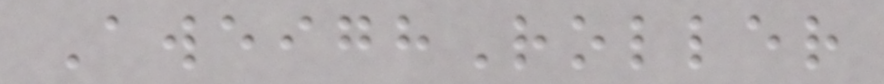AweighRoller
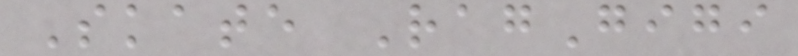Skate RagGigi
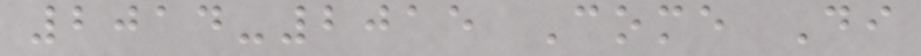2014-2015 Come Di
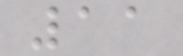11
